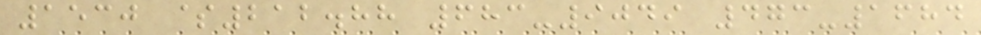1530 $212.88 683-9049 473-1684
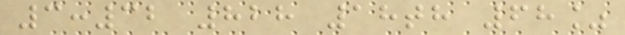3:32 828 18th 68%
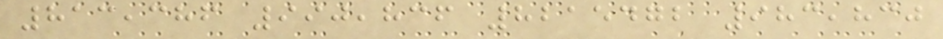813,386 990,836 8215472 983,830
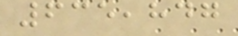635,847
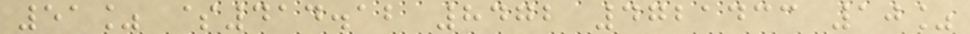51% $414.12 8472 4721433 10%
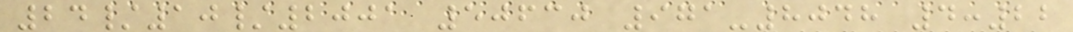24/10/2001 50630 971-8048 4:22
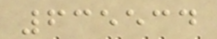635534
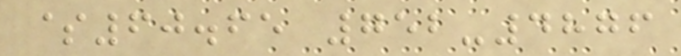$60.65 752-4876
